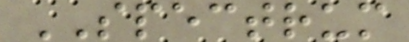SPECTRUM
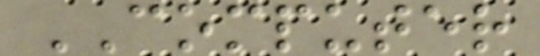COMPUTER
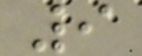9
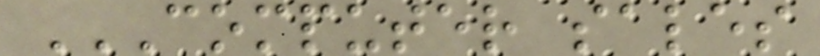COMPUTER SALES
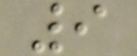9
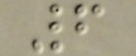6
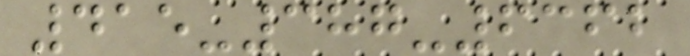415-387-6362
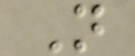N
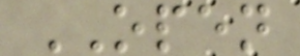OPEN
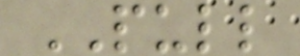PULL
